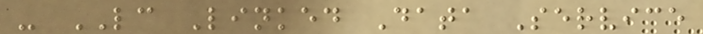- LC Linked Data Service
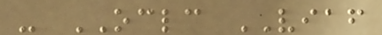- OCLC VIAF
